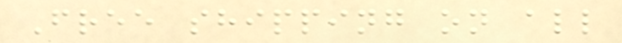Free shipping on all
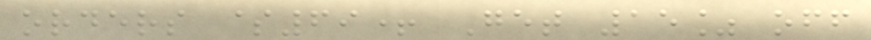orders $69+ Get 15% off
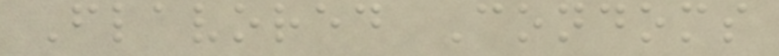Flavored Condoms
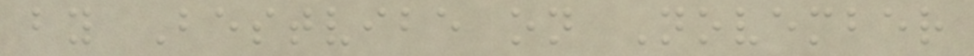by Bestvibe on November
